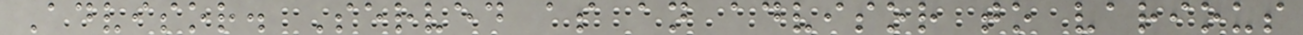Advisor. Served as an advisor to various
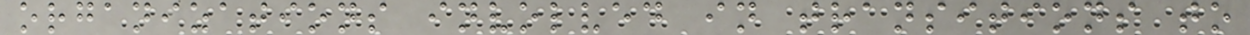organizations involved in transitions to
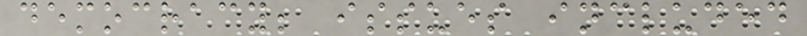democracy; issues included
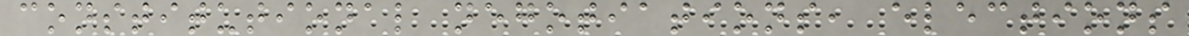constitutional negotiations, elections
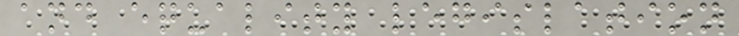and equality legislation
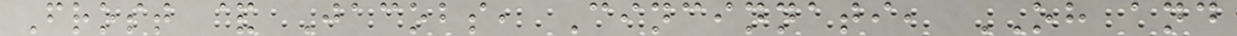Frost & Jacobs, Cincinnati, OH and
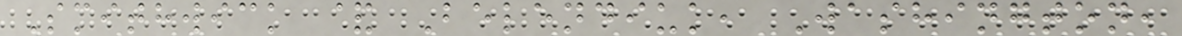Smithwick & Belendiuk, Washington,
